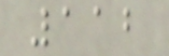112
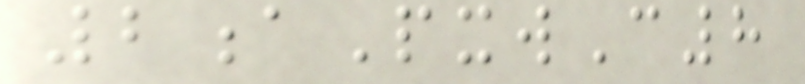2aPxwC8
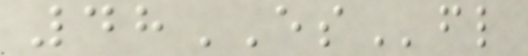48ESfl
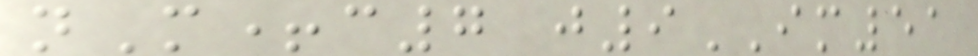nM+c7 j9IM51
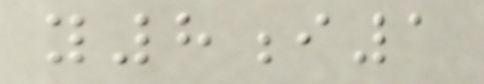y8i1
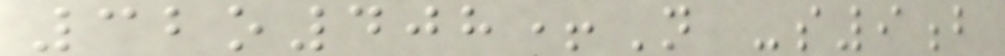32o408+N -s9b
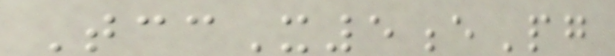TccX5ePg
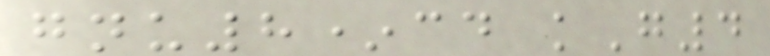gnu8*cd kG4
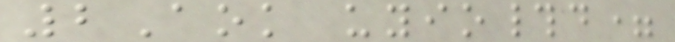2Aok uyio#d=
